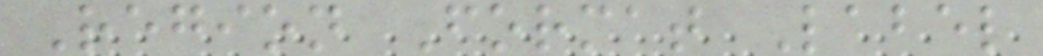Region Format Label
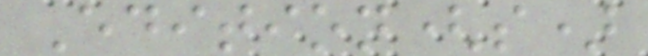Edition(s)
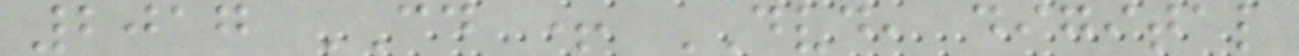2017 CD + DVD, digital
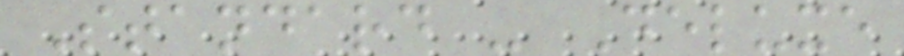Standard - Deluxe
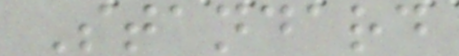Standard
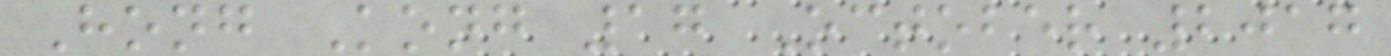Hong Kong 17 October 2017
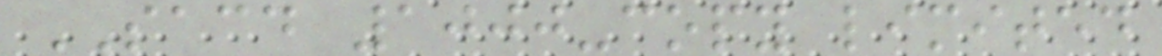SACD 1000-copy limited
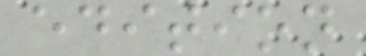edition
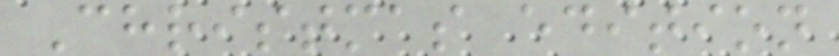Christmas edition
